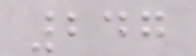247
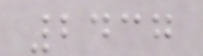2437
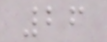26
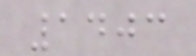1403
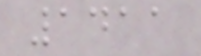1411
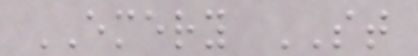EMERY ST
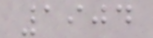1904
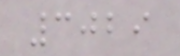3029
